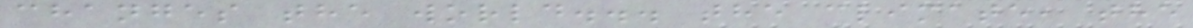changes the world... the climate, the
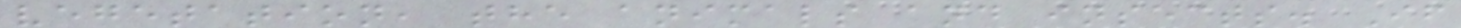vegetation, the animals and insects. If
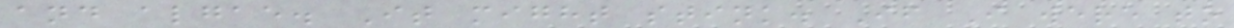and algae. It might stink. If I were to
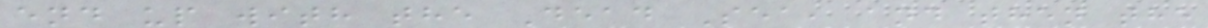end up with the Dead Sea, and then the
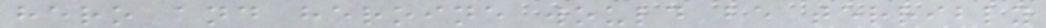hero and heroine would be terribly
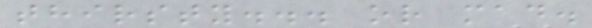thirsty... or mad.
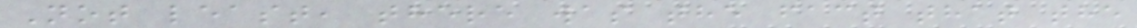Not least, there was the fact that the
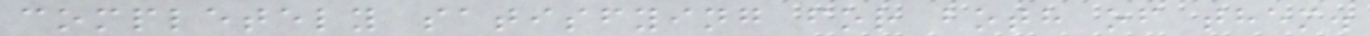completely satisfying for both of them.
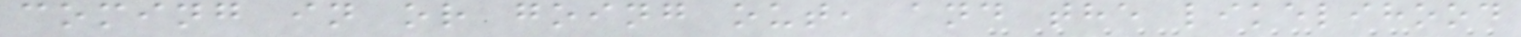coming in or going out, and the likelihood
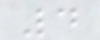4
